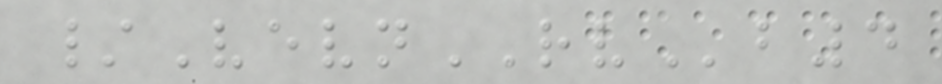/VevnRVb4
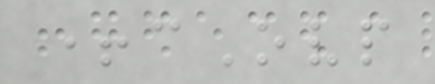+cOvp
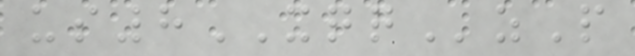us8XQQzP
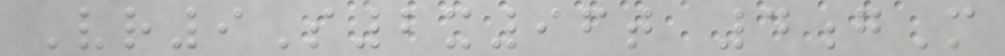Vr9S2x96t 4gM
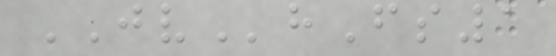JVhFs1
